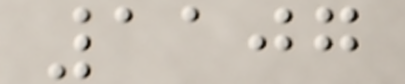1107
